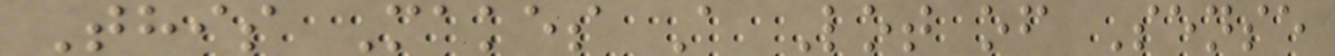This Makes A Lot of Sense
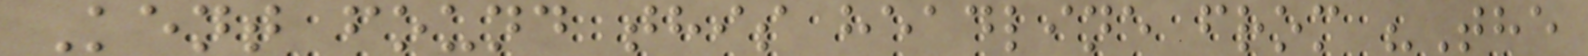Kent found this headline from "The
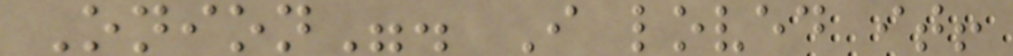Onion". I loved it!
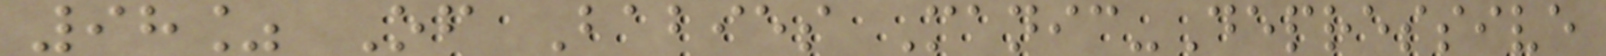98% Of Babies Manic-Depressive
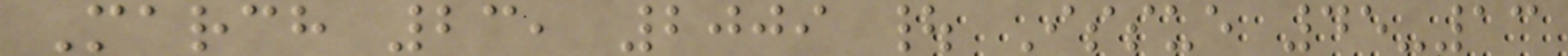March 23, 2009 | Issue 45-13
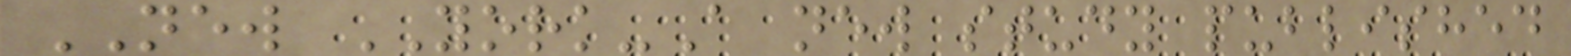NEW YORK-A new study published
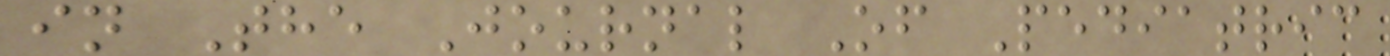in The Journal Of Pediatric
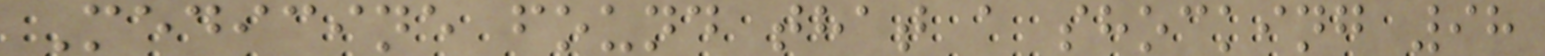Medicine found that a shocking 98
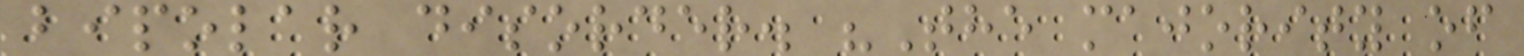bipolar disorder. "The majority of
